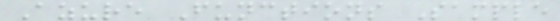Azure Functions Sample
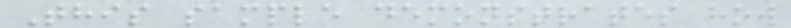This sample demonstrates how
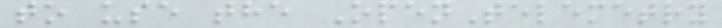to use the OpenTelemetry
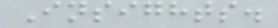Insights.
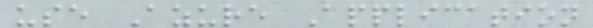use Azure Application
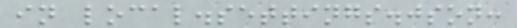in local.settings.json:
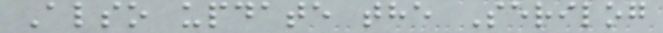Also update the Serilog
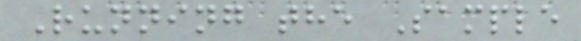Running the Sample
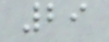29
